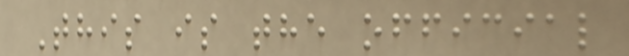This is the official
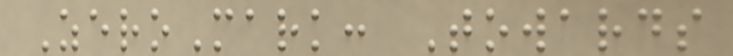ZeroMark: Towards
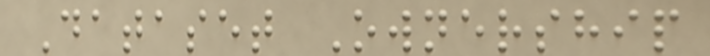Dataset Ownership
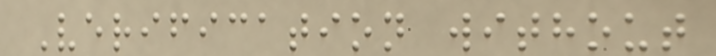Verification without
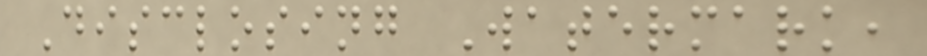Disclosing Watermark,
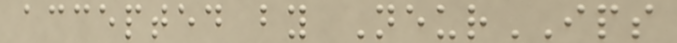accepted by NeurIPS
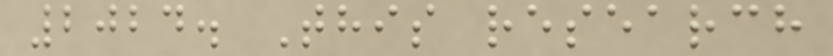2024. This research
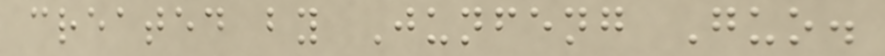created by Junfeng Guo.
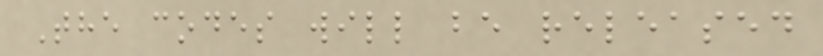The codes will be released
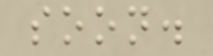soon.
